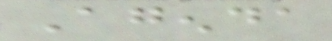Agenda
